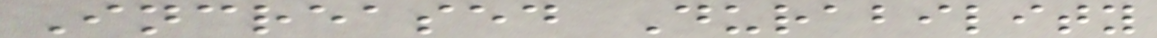Increased Durability
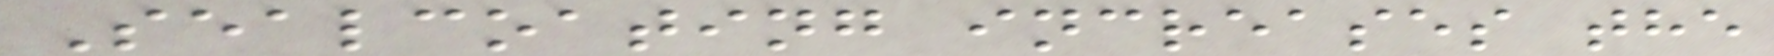Sealcoating increases the
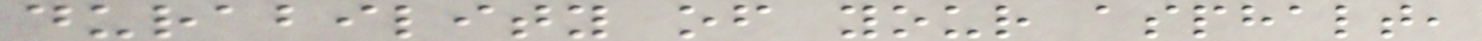durability of your asphalt,
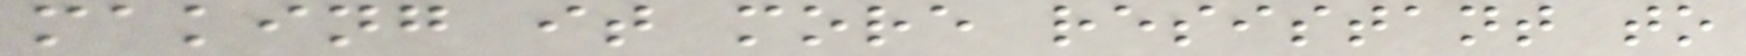making it more resistant to
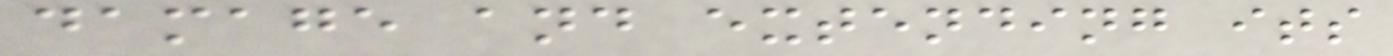damage and extending its
